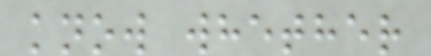know whether
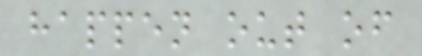happen out of
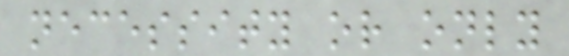necessity or only
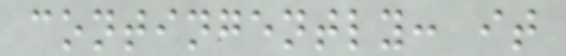contingently: it
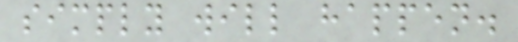simply will happen.
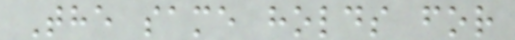The same holds for
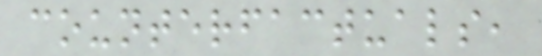counterfactuals,
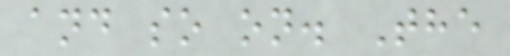and so on. The
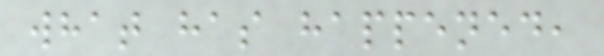what has happened,
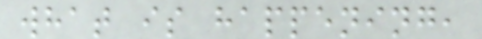what is happening,
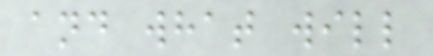and what will
